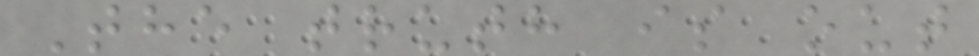The truth is out
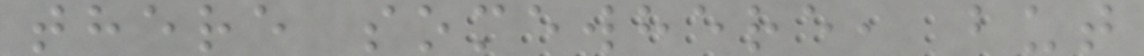there somewhere, but
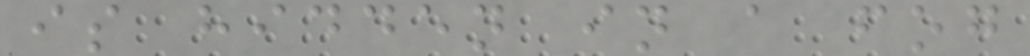is hidden in a fog
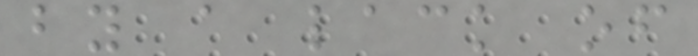by a lack of
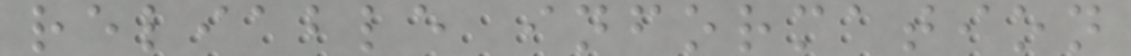reliable information
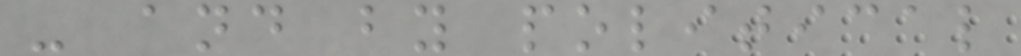- and by political
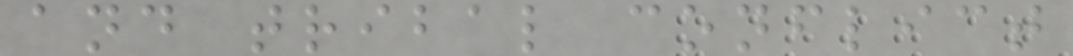and tribal conflict
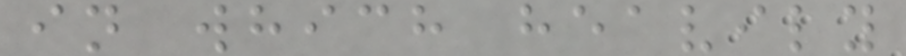in which heavily
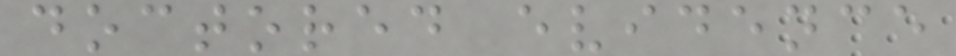doctored evidence
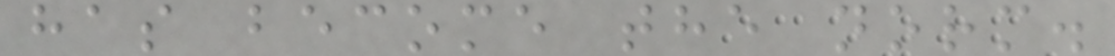has become the norm.
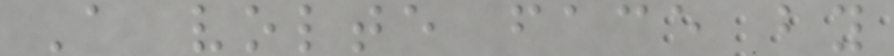A volte face by
